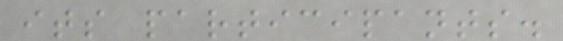its participants.
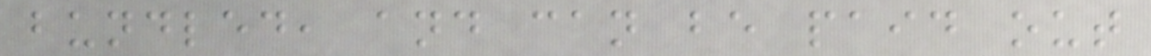bundled, and can be paid out
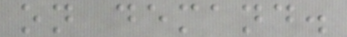on demand.
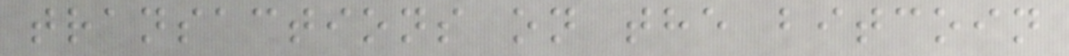transactions on the bitcoin
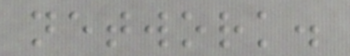network.
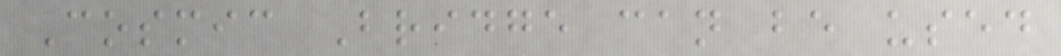Cosmic Bridge can be used
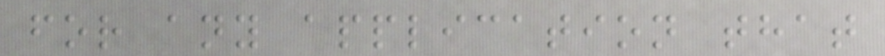for any application that
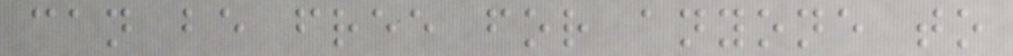can be free for anyone to
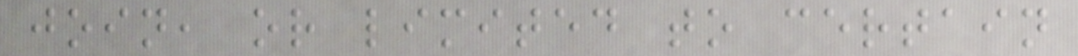join, or limited to certain
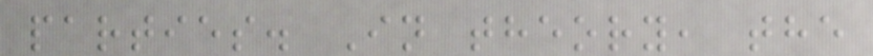parties. In theory, the
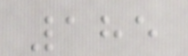185
